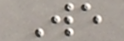We
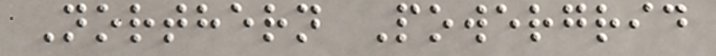Northern Powergrid
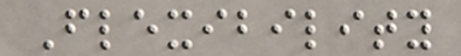Flexibility
